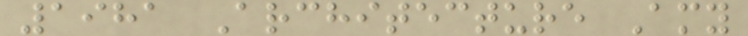1981 Architecture Amy
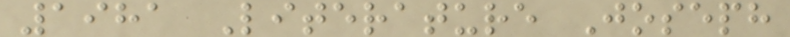1981 Literature Joseph
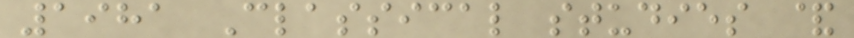1981 Classical studies &
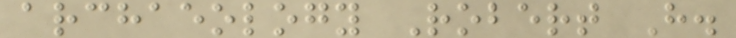archaeology Robert H.
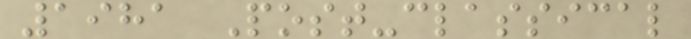1981 Post-classical
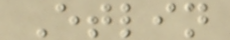Etlin
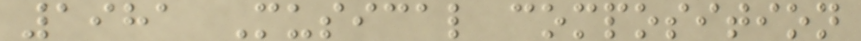1981 Musical composition
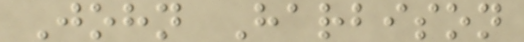John Harbison
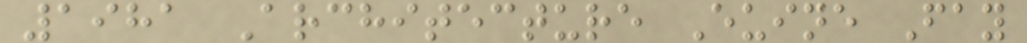1981 Architecture Euine Fay
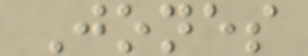Jones
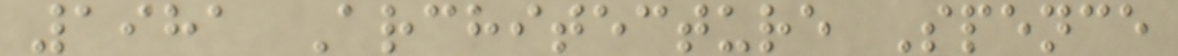1981 Architecture Spence
